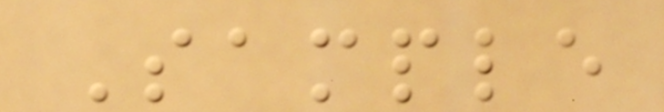Sample
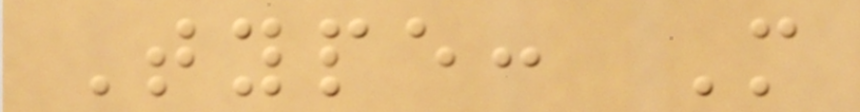Type: M
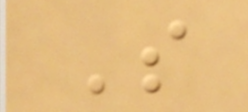S
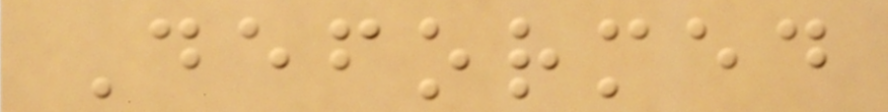Deformed
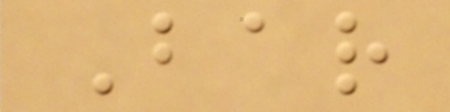Bar
